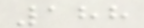188
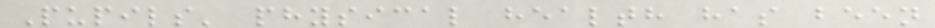Pupils' physical health has been
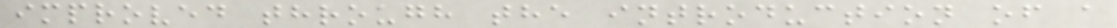improved through the introduction of a
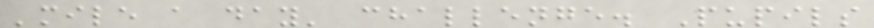'mile a day' challenge. Pupils
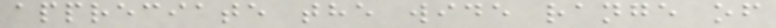appreciate the wide range of
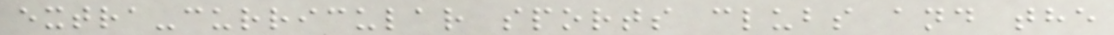extra-curricular sports clubs and the
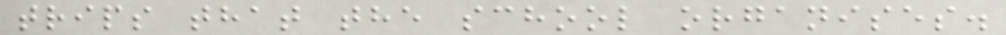trips that the school organises.
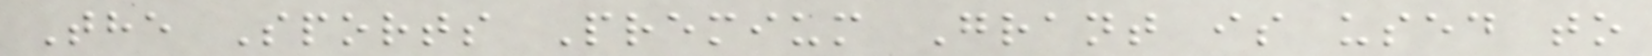The Sports Premium Grant is used to
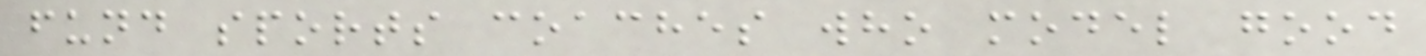fund sports coaches who model good
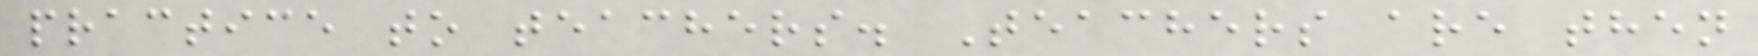practice to teachers. Teachers are then
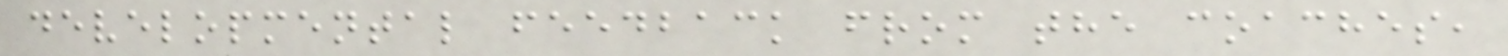developmental feedback from the coaches,
